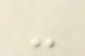-
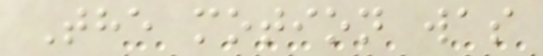The motion was
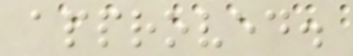approved.
